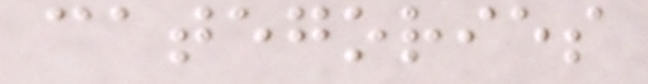categories
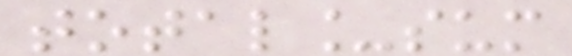total_sum
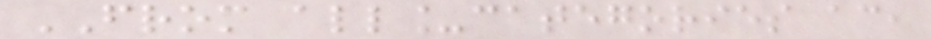FROM all_categories ac,
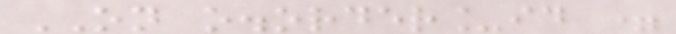ON o.order_id =
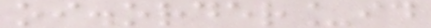oi.order_id
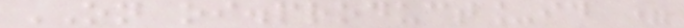ON oi.product_id =
